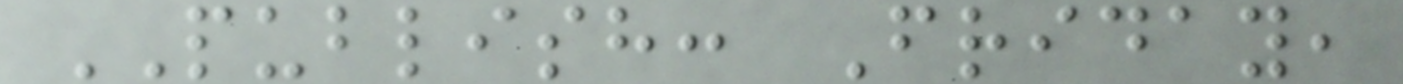PUBLISH: Friday,
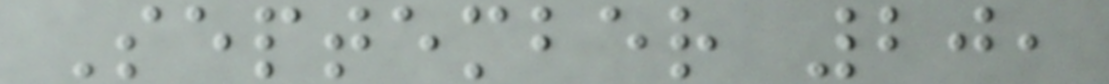September 20,
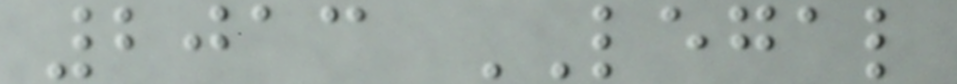2013 LEGAL
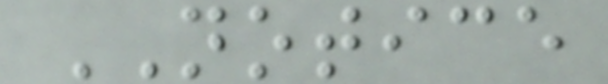NOTICE
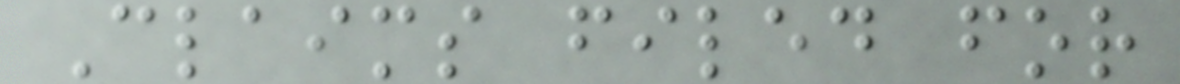Claims filed for
